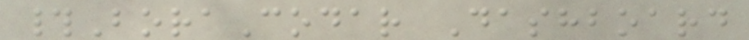#BoraCodar Dashboard
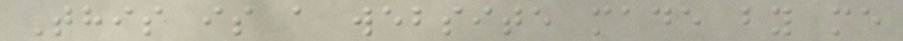This is a website made by me
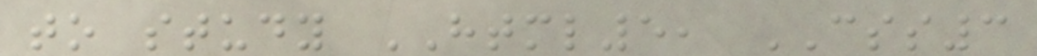to study HTML5, CSS3
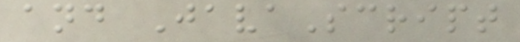and JavaScript
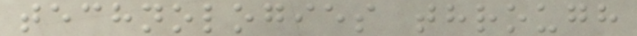technologies through
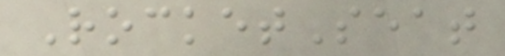RocketSeat
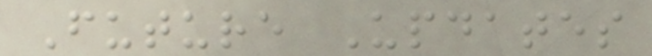Future Updates
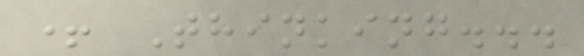+ Thinking...
